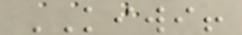KIWI!
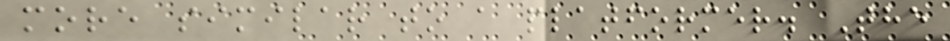more similar to a platformer. The
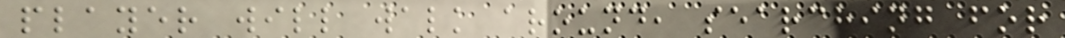player will walk around, searching for
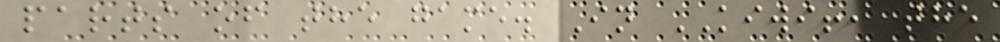parts of the game. In KIWI!, the
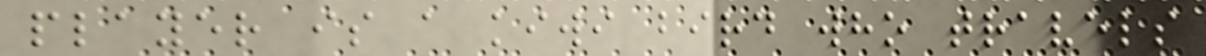player is a kiwi bird who travels
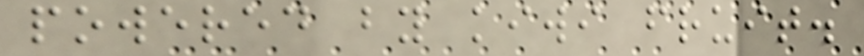powered by kiwi fruit.
